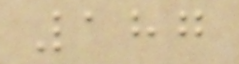187
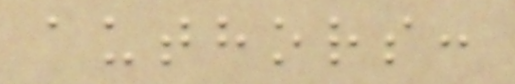authors:
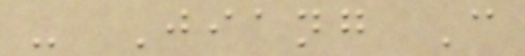- Jiang C
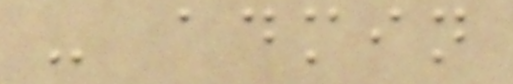- admin
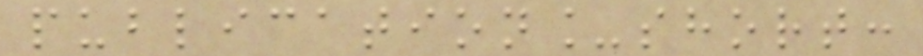publication_short:
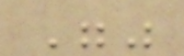""
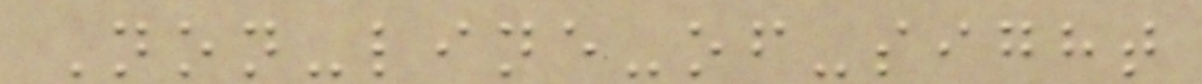Non-line-of-sight
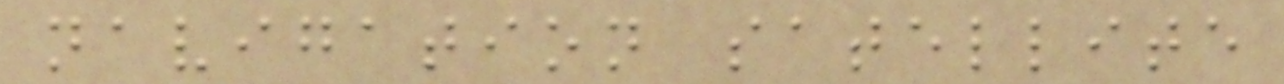navigation satellite
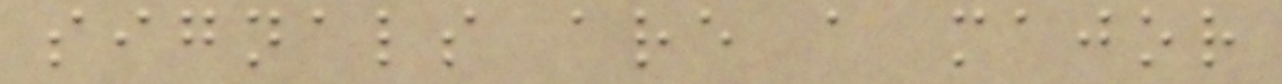signals are a major
